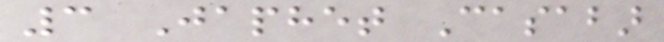3 Japhet Casabar
